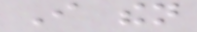I then
